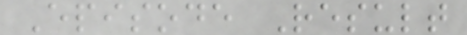Episode Result
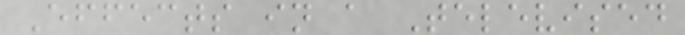Effects in a Televised
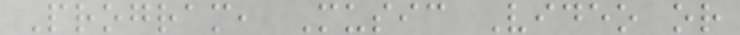Program, Music Video or
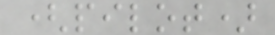(pilot)
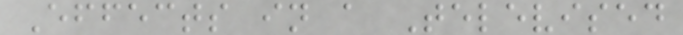Effects in a Televised
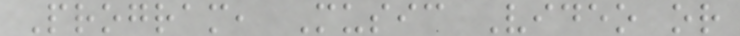Program, Music Video or
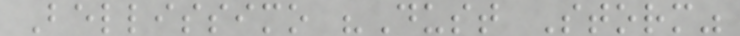Bellissimo "Dust Storm"
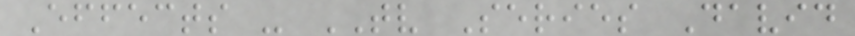Effects - TV Series David
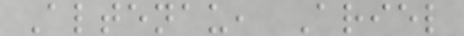Altenau, Ariel
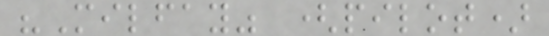"Milfay" (pilot)
